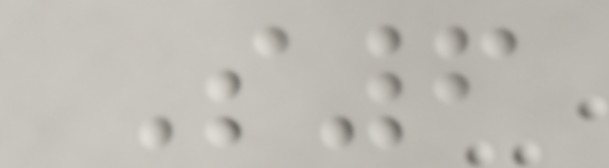S6
